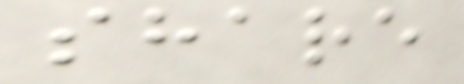share
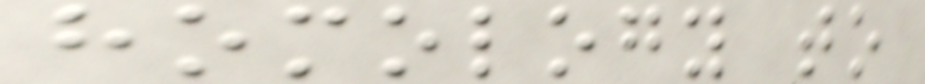homology to
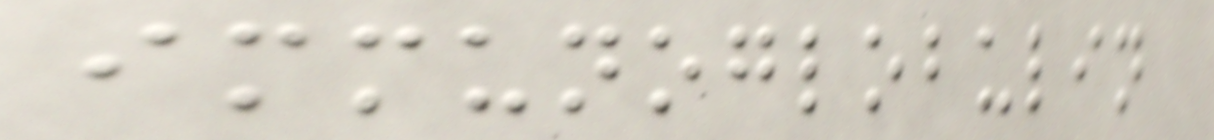immunoglobulin
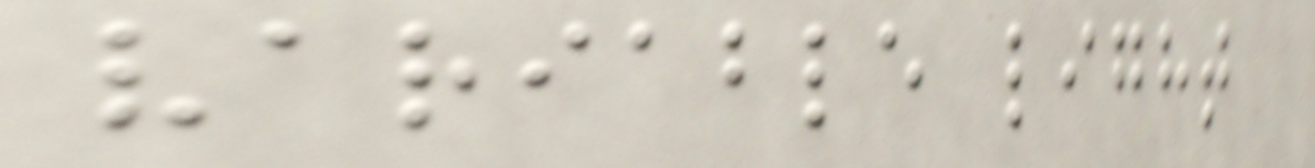variable light
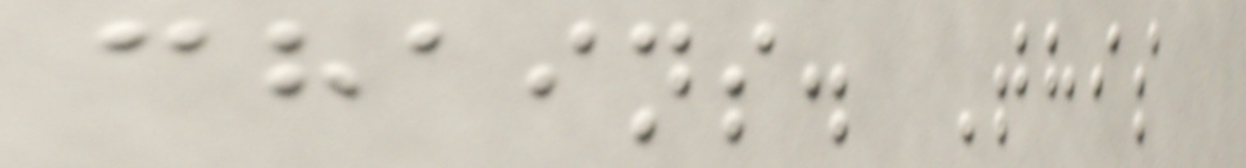chains. This
